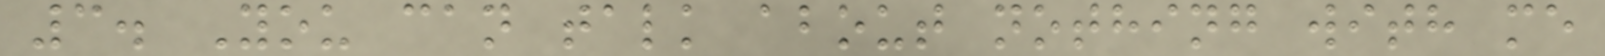3. You can talk about nothing with me
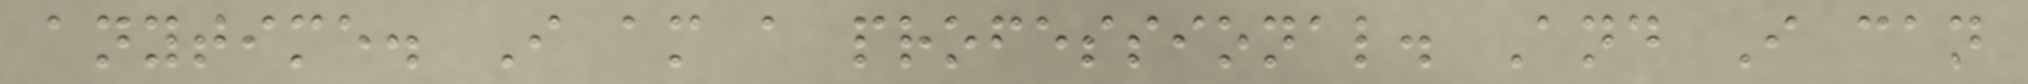anytime. I am a professional. And I can
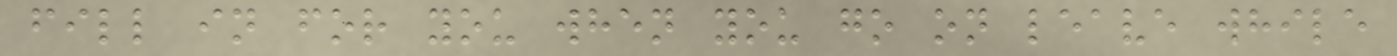fill in for you when you go on leave while
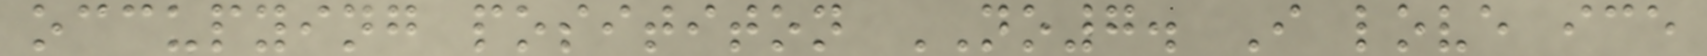occupying posititon NO7. I love ice
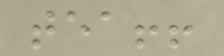tea!!
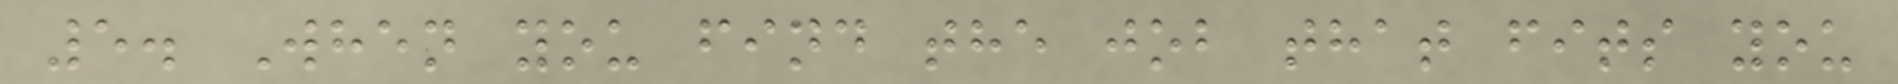5. When you find the job that fits you
